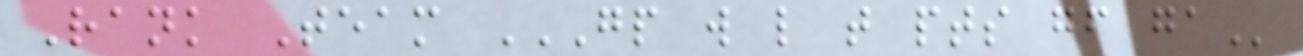Rank Team GP W L T PTS GF GA
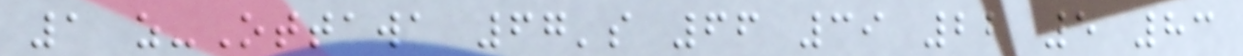1 z-Ottawa 67's 66 39 22 5 83
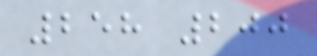258 200
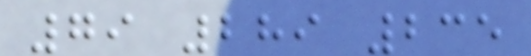79 289 235
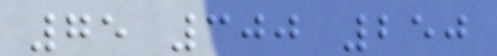75 300 250
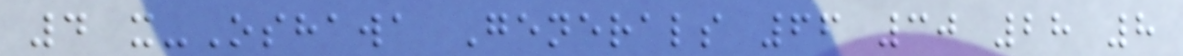4 x-Oshawa Generals 66 30 28 8
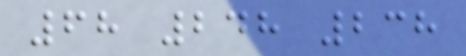68 248 238
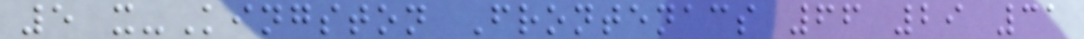5 x-Kingston Frontenacs 66 29 31
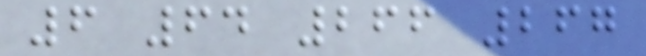6 64 266 267
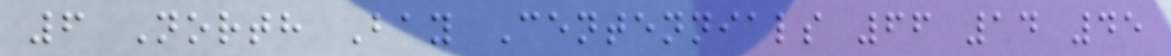6 North Bay Centennials 66 14 45
